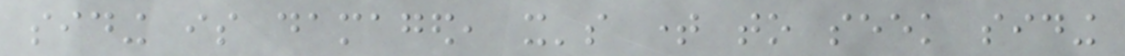siding is damaged, it's time to seek siding
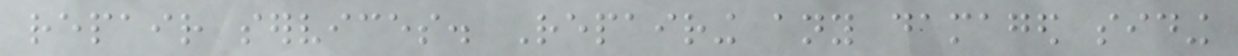repair services. Repairing any damaged siding
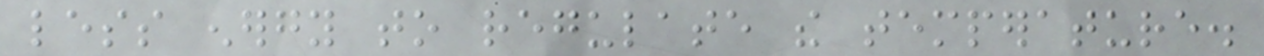less energy to regulate the temperature.
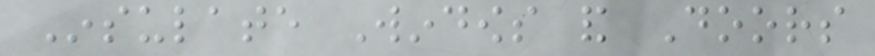Insulate Windows and Doors
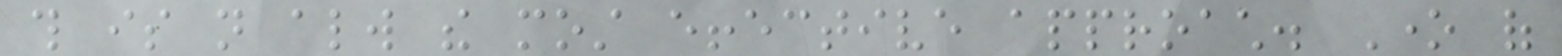this is not always the most effective approach. One of
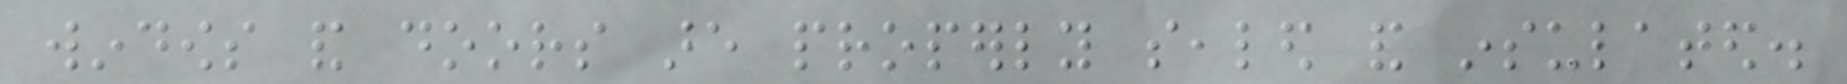windows and doors are properly sealed and insulated.
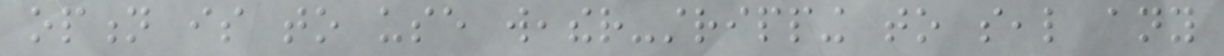option is to use weather-stripping to seal any
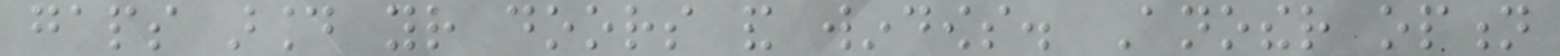gaps around your doors and windows. Another option
